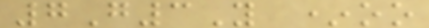7G3Y *oo
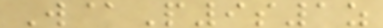W@P9s1z
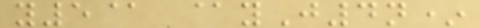y5@ @yJ4n*
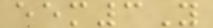eem3Y
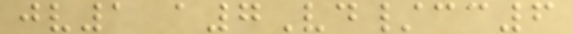jv1 a7Vd/cc6
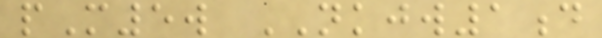pM5w NKJW1d
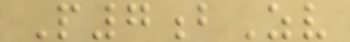P7bZv
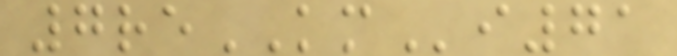7reKMi71
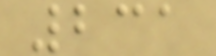231
